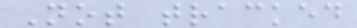Not tracked
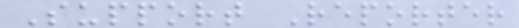Support Reporter
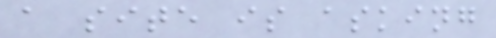a site is asking
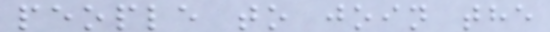people to join the
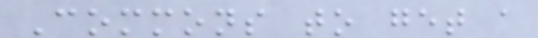Commons to get a
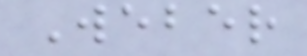Weber
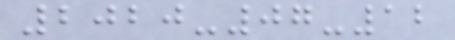2020-07-12
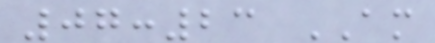07:23 AM
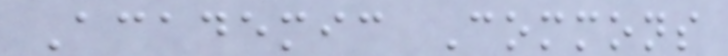Academic Commons
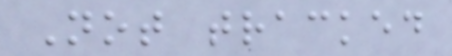Not tracked
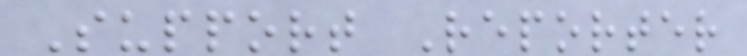Support Reporter
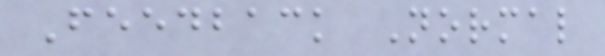Feedback Normal
